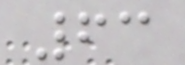63
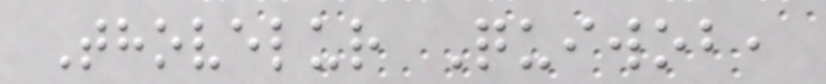Thovelur Quiwob,
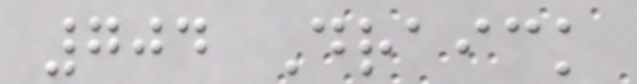704 Draick
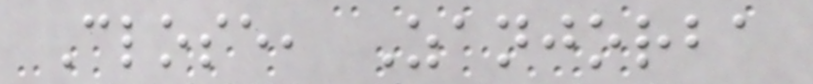Close, Zanjorba
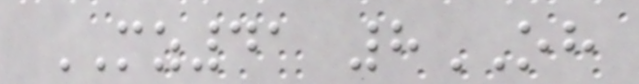MZ41 8OH
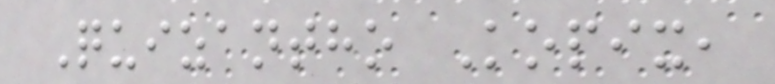Quizantho Kopix,
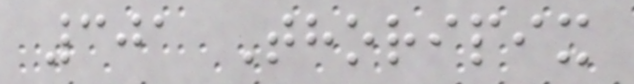301 Thoripix
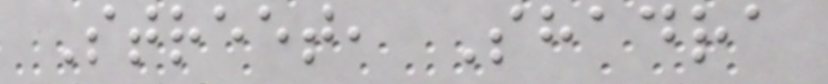Street, Shadra
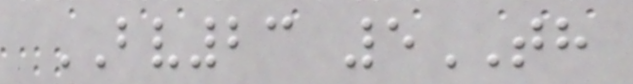BV23 5TH
